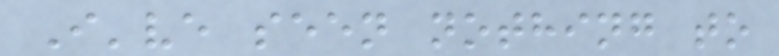I've seen nothing to
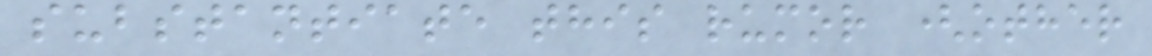substantiate this rumor (other
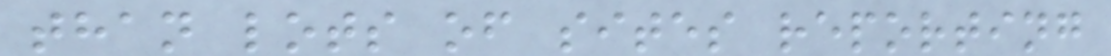than lots of sites reporting
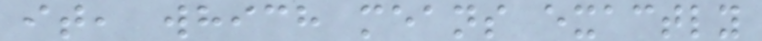it, which means exactly
